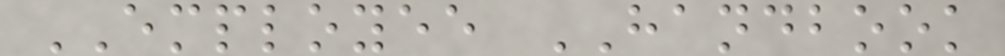EMPLOYEE HANDBOOK
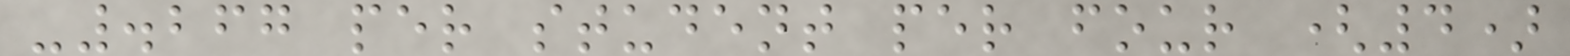-.267 per student per four (4)
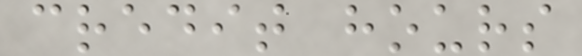credit hours
